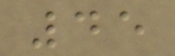45
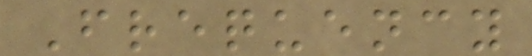Frequency
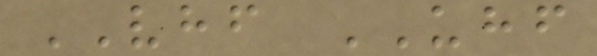VHF UHF
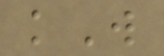kW
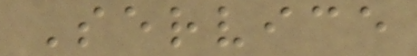Service
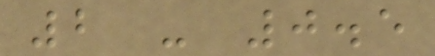2 - 0.5
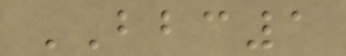BBC1
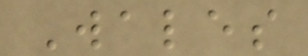Wales
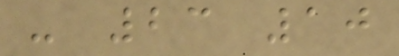- 23 10
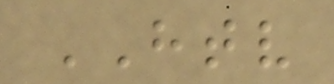HTV
